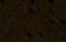-
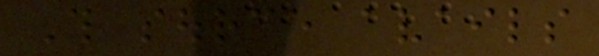This source avails
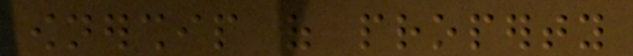ownership of property
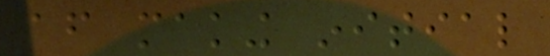after making initial
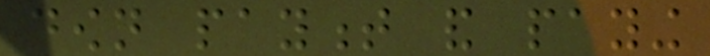down payment and paying
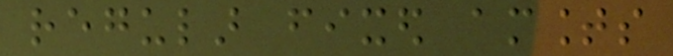regular fixed amounts
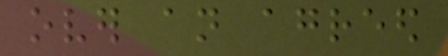over an agreed
